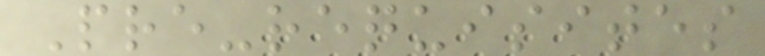Pre-requisites
